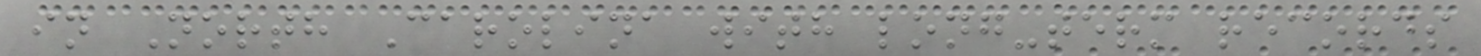in North Carolina with long-term records
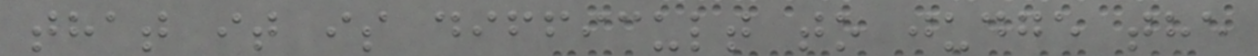that it is difficult to judge the
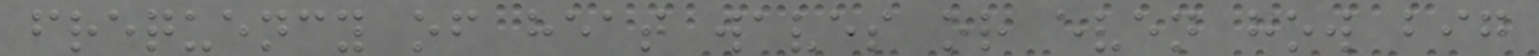frequency of heat waves or even how big
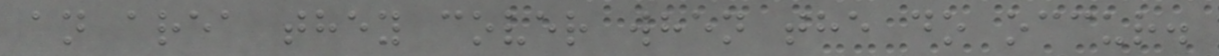an area they cover when the do occur.
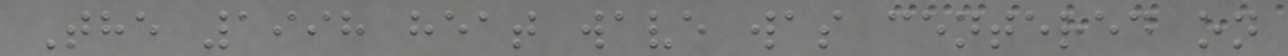The 1998 heat wave was centered on
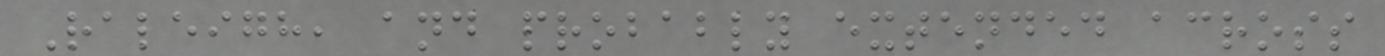Raleigh, and probably extended across
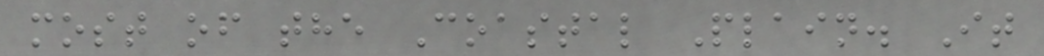most of the Coastal Plain. It
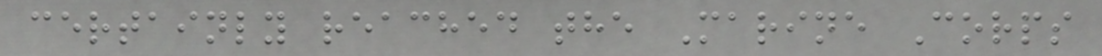certainly reached the Marine Corps
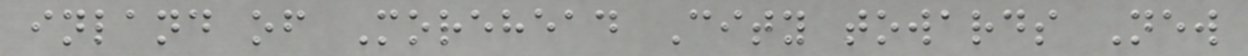inland of Morehead City towards New
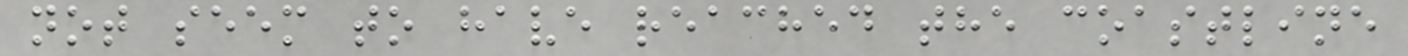not seem to have reached the coastline
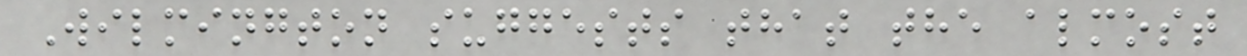Wilmington suggests that the almost
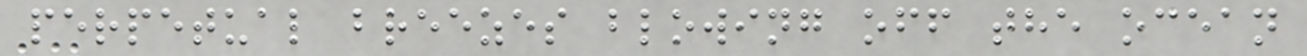perpetual breezes blowing off the ocean
